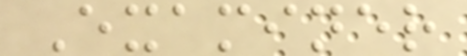Examiner
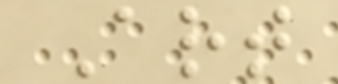Art
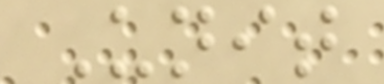Unit
